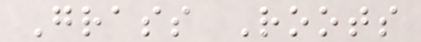Grass Roots
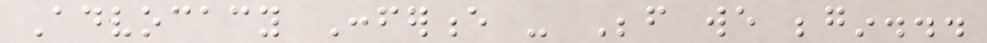Advocacy Conference - Before we begin...
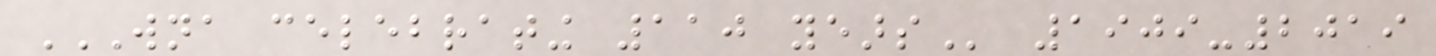WNA CELEBRATING 110 YEARS 1909-2019
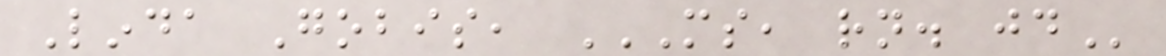Linda Gobis, MS, RN. JD
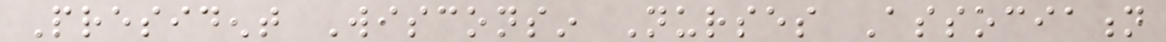President Wisconsin Nurses Association
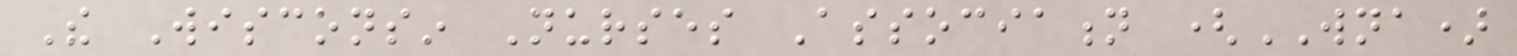The Wisconsin Nurses Association (WNA)
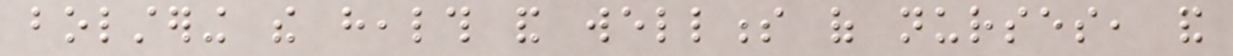bolstering the health and wellness of nurses, and
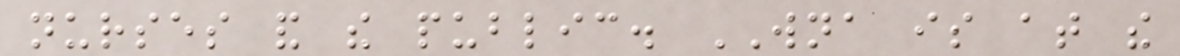nurses and the public. WNA is at the
